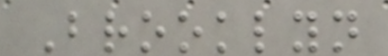Brooklyn
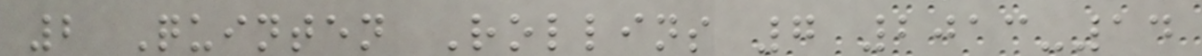2 Quinten Rollins 7 2013-14
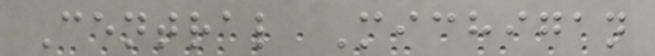Central Michigan
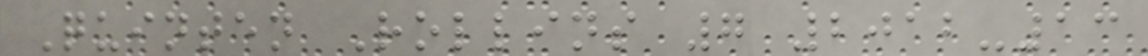Quinten Rollins 7 2012-13
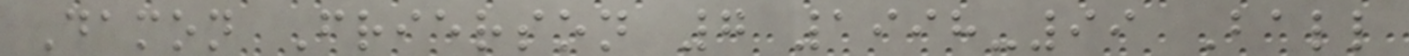Damon Frierson 7 1998-99 Ball
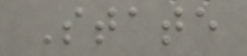State
